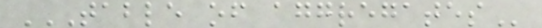TABLE OF AGGREGATES
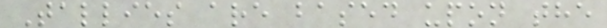Tallies are based upon the
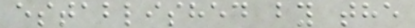established by the
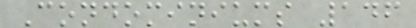Condominiums 146
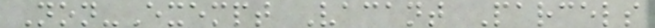Non-Exempt Vacant Parcels
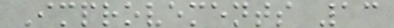Improvements 13
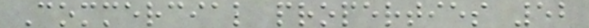Commercial properties 52
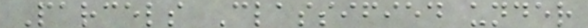Parcels Classified under
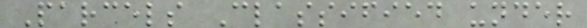Parcels Classified under
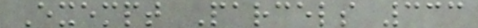Exempt Parcels 333
